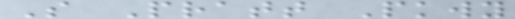S Pratt Pkwy
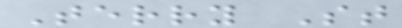Terry St
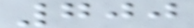700
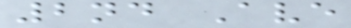2nd Ave
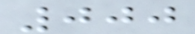000
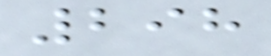298
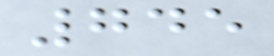745
